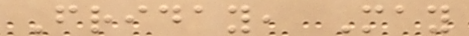Friday, May
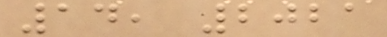14, 2021
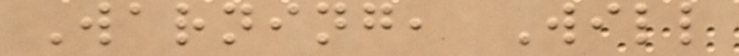Warning, Will
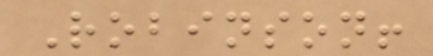Robinson!
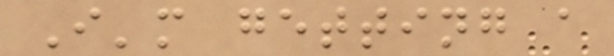I'm getting a
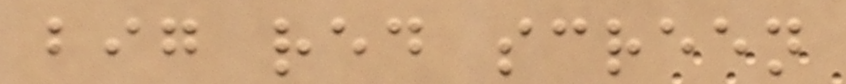big red screen
